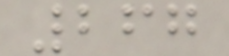267
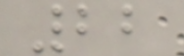22
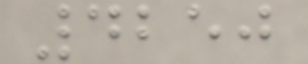4250
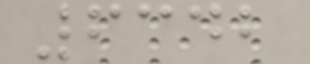6342
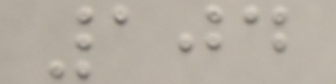104
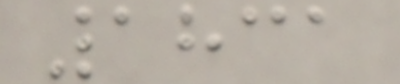1831
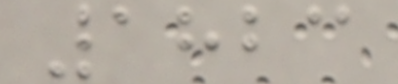1823
